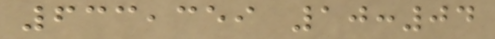633,359 10:04
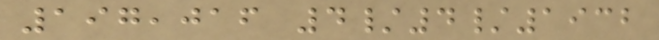197,016 4/4/1932
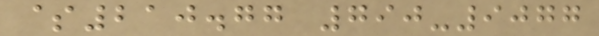$210.77 790-9077
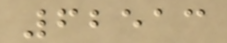62513
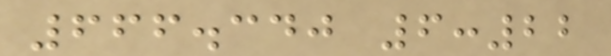666.340 6:22
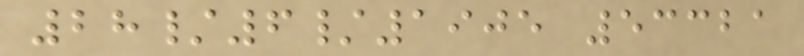28/6/1905 53321
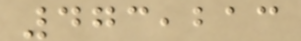473,213
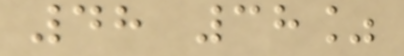48 38%
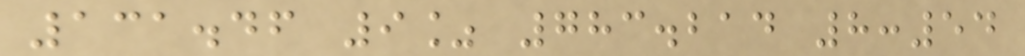131.46 9% 783.214 8:54
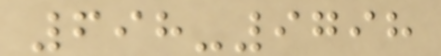698-9798
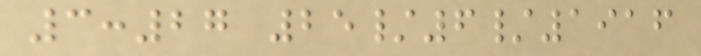3:27 25/6/1916
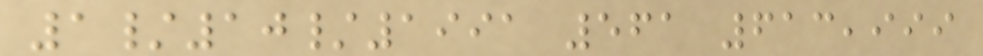1/10/1991 561 613,999
